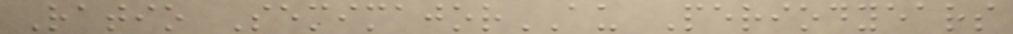Ratio SemimajorAU Periodyears
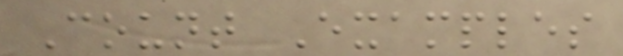Count Examples
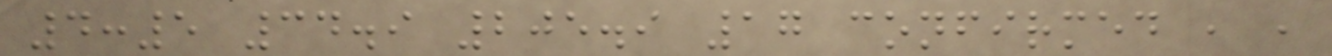4:5 34.9 205.9 17 confirmed , ,
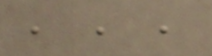, , ,
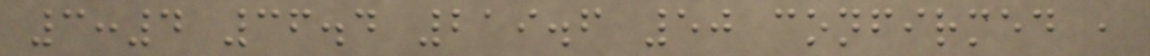3:4 36.4 219.6 50 confirmed ,
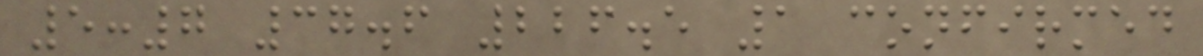5:7 37.6 226.5 1 confirmed
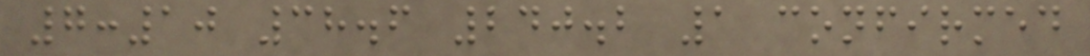7:10 38.6 240.2 1 confirmed
